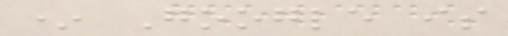* Google is
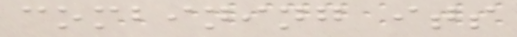combining its
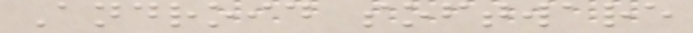Android software
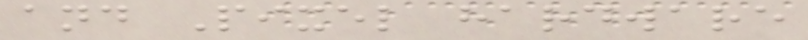and Pixel hardware
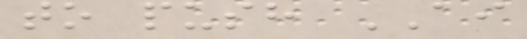to push AI
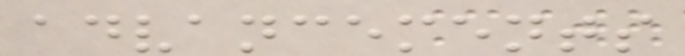advancements
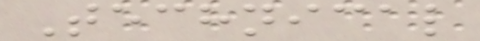Technical
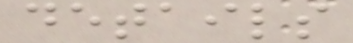details
